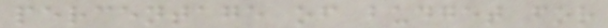percentage of budget for
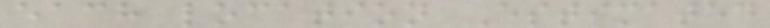each location Estimated
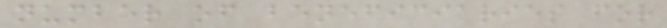number of beneficiaries for
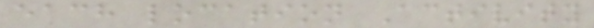each location Activity
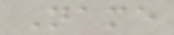Name
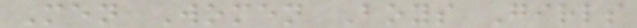Men Women Boys Girls
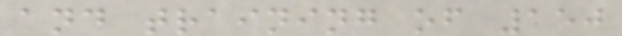and training of 150
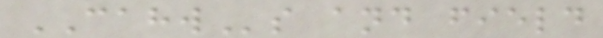CAHWs and field
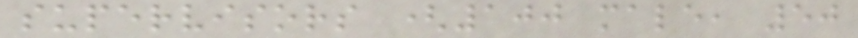supervisors (100 male, 50
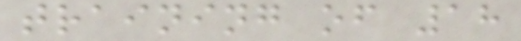training of 18
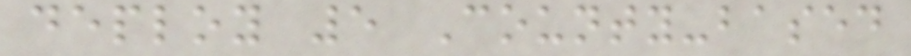deploy 5 County-based
